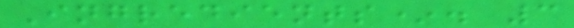Ingredients*. 3
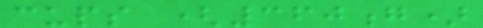cups (360g)
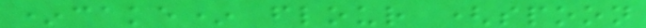*cake* flour (spoon
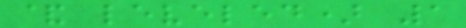& leveled) 1
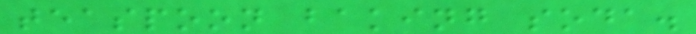teaspoon baking soda.
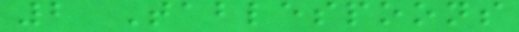2 Tablespoons
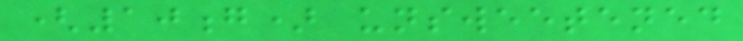(10g) unsweetened
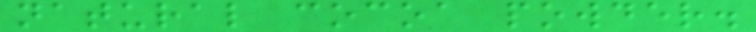natural cocoa powder.
